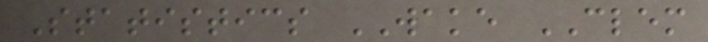Statistics WAKE CLEM
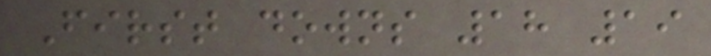First downs 18 19
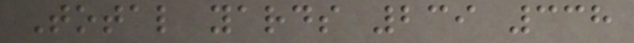Total yards 239 338
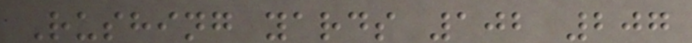Rushing yards 102 207
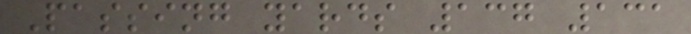Passing yards 137 131
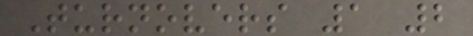Turnovers 1 2
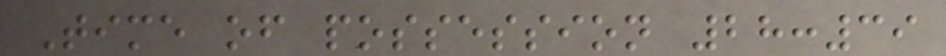Time of possession 28:39
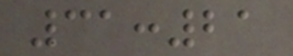31:21
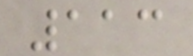113
